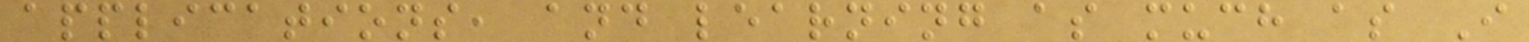applications, and learning as much as I
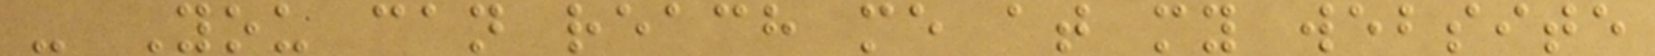- You can reach me at my website
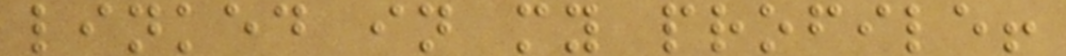linked in my profile!
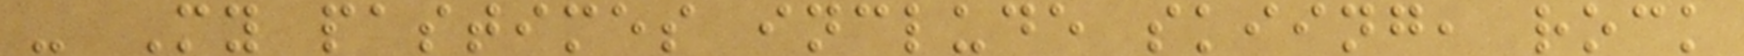- My pastimes include skiing, rock
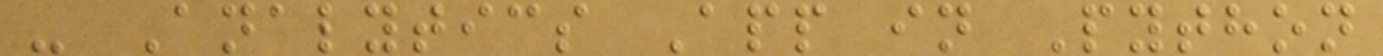- Analytics App in Python
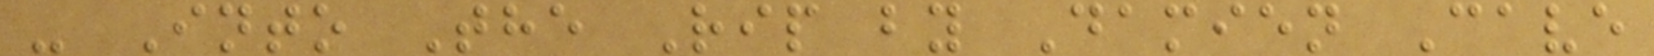- Into The Rip by Damien Cave
